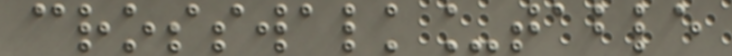crosswalk_table
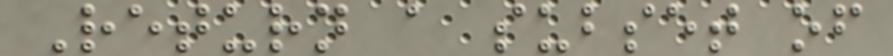Return a subset of
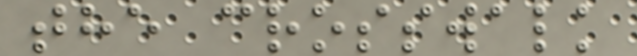the crosswalk
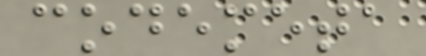codemeta
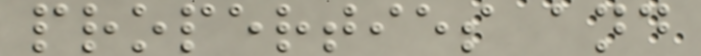properties and
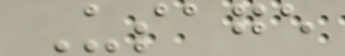Usage
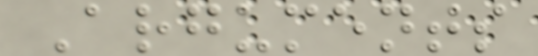Arguments
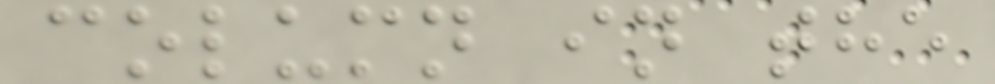column in the
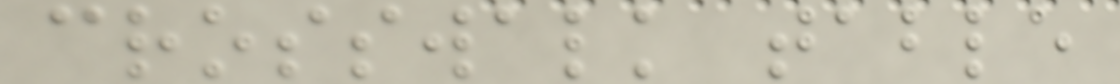crosswalk table
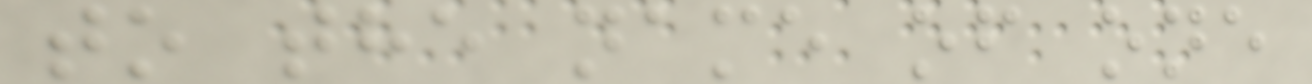to the name of one
